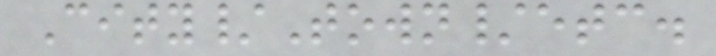City/Town/etc.
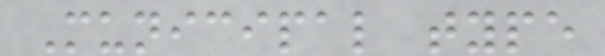Municipal type
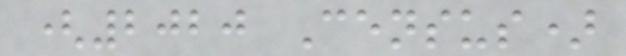(2020 Census)
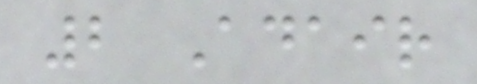2 Adair
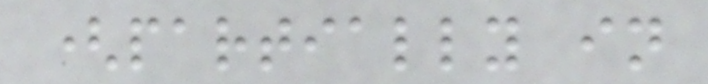(partially in
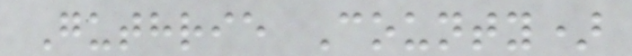Guthrie County)
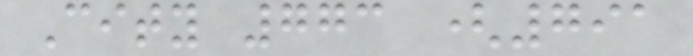City 773 (791
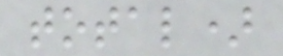total)
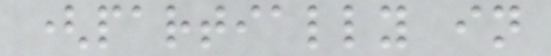(partially in
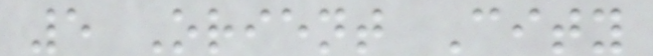5 Orient City
